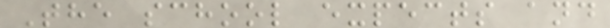The school expects and
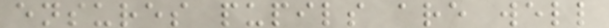ensures pupils are well
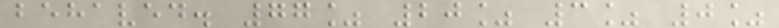behaved. 77% 20% 3% 0%
